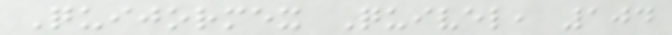Quijormex Quivel, 104
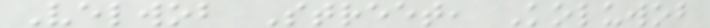Velwob Street, Koluwob
